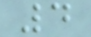4
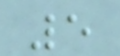5
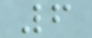6
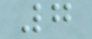7
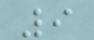9
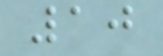10
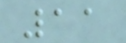11
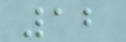12
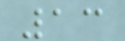13
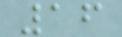16
